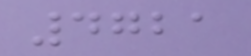4721
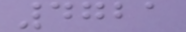4721
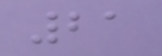21
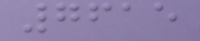7615
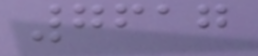7617
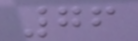76
